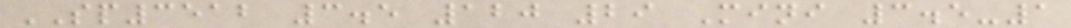SP3512 3.5 120 29 Mini 3.5-1
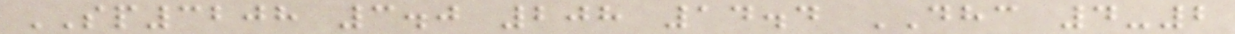SP3208 3.0 208 14.4 DHC 4-2
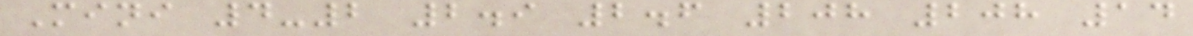Mini 4-2 2.9 2.6 208 208 14
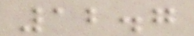12.7
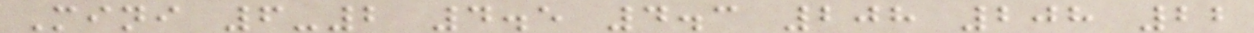Mini 6-2 4.5 4.3 208 208 22
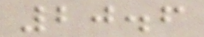20.6
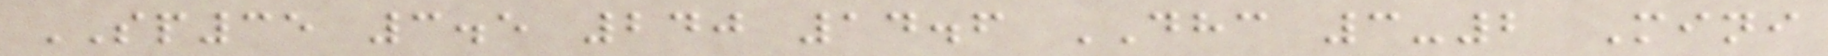SP35 3.5 240 14.6 DHC 3-2 Mini
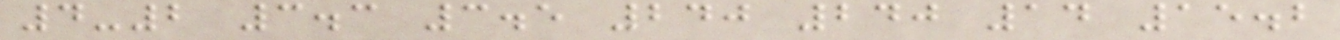4-2 3.3 3.5 240 240 14 15.2
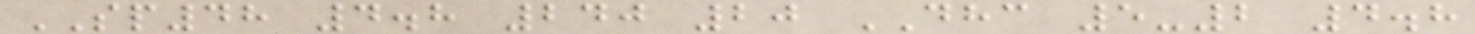SP48 4.8 240 20 DHC 5-2 4.8
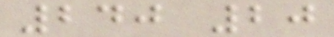240 20
